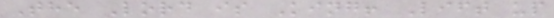The Lord is King! Lift up
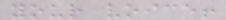your voice!
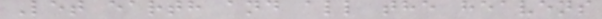Let earth and all the heavens
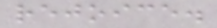rejoice.
